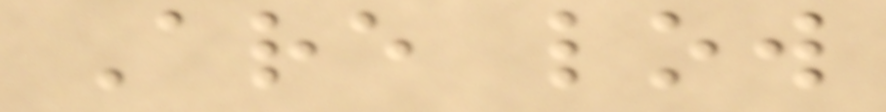Are low
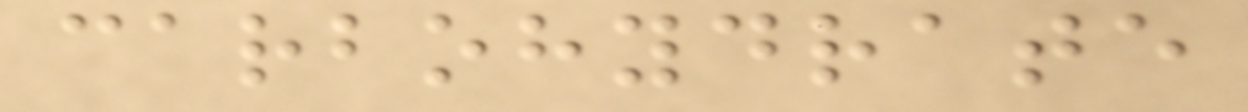carbohydrate
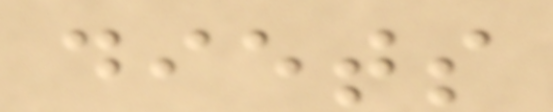diets
